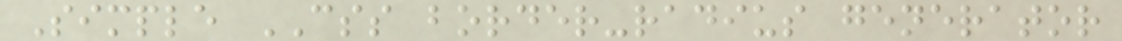Simple CSS border-radius generator
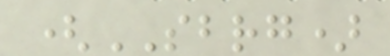(SBRG)
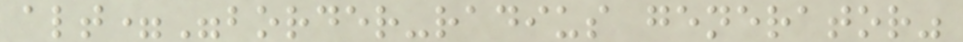alt="border-radius generator"
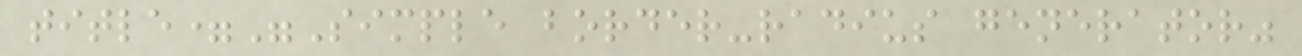title="Simple border-radius generator"
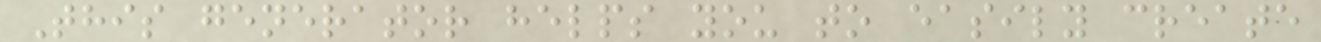This generator helps you to easily create
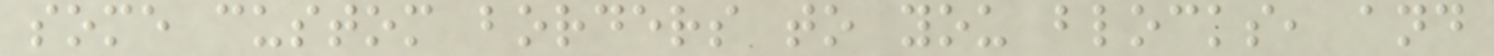some custom borders to you blocks, and
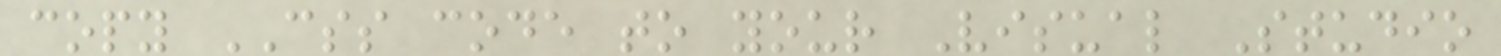copy CSS code to your Visual Studio
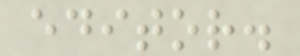editor.
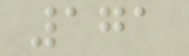171
